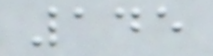145
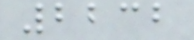2232
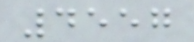4557
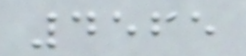4565
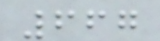667
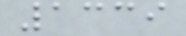1339
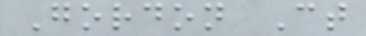Gordon Ct
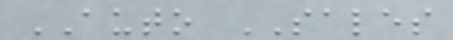AUTO SALES
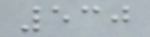530
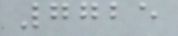7725
